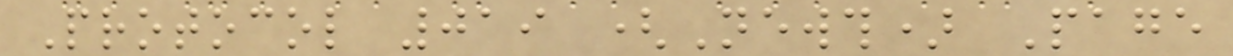Protocol 019 (Newth) Page
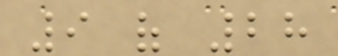9 of 28
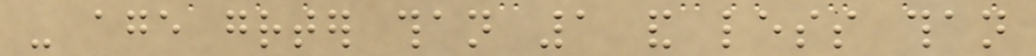- age greater than 1 and less than
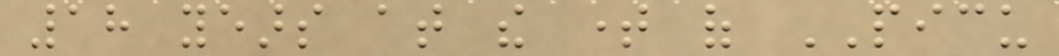18 years at the time of PICU
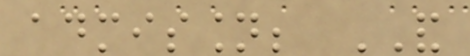admission; AND
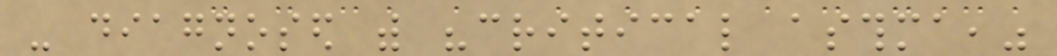- diagnosed with "critical asthma,"
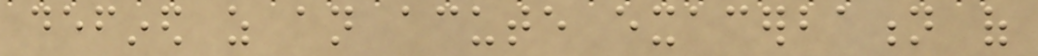defined as an acute exacerbation of
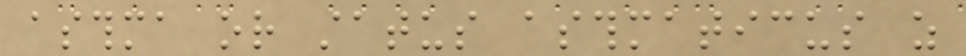asthma or status asthmaticus as
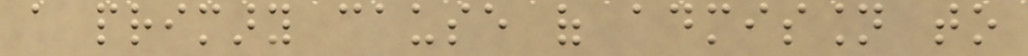a primary cause of admission to
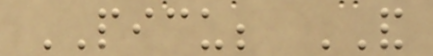PICU; AND
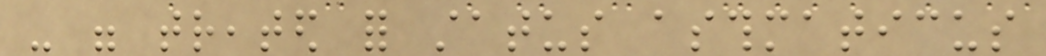- were treated for status asthmaticus
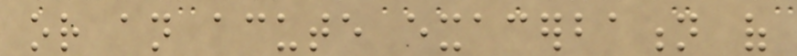or an acute exacerbation of
